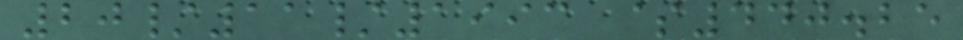20/11/1993 $440.25
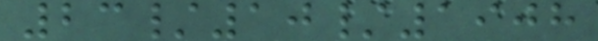23/10/1908
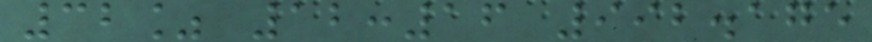32% 12:16 992.175
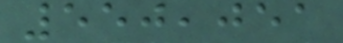550,051
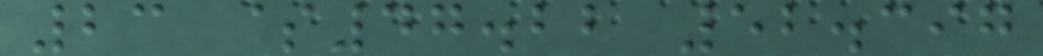23 $47.22 52.397
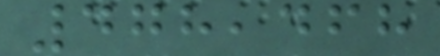478,468
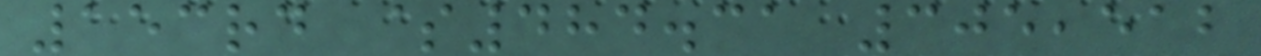153rd $484.31 305,512
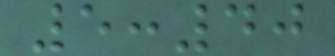5:40
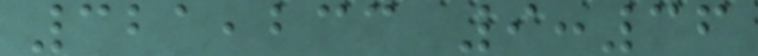321,233 9:36
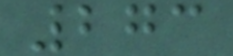273
